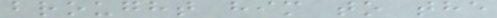brought him to the
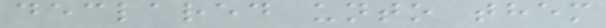declared unto them
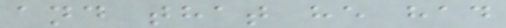and that he had
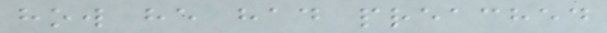how he had preached
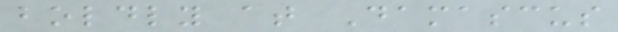boldly at Damascus
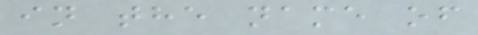in the name of
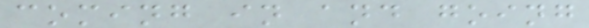coming in and going
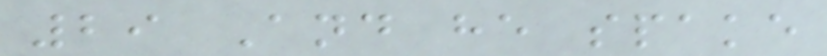29 And he spake
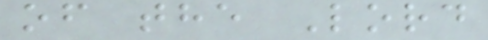of the Lord
